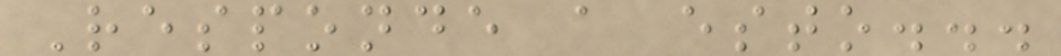Responde a esto...
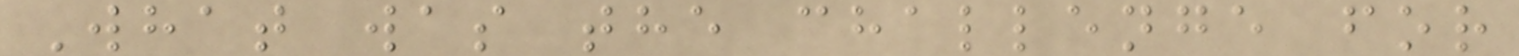What was the challenge for
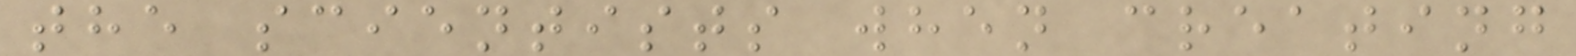the scientists when creating
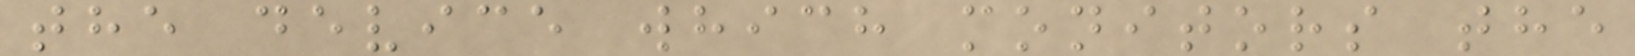the device which monitors the
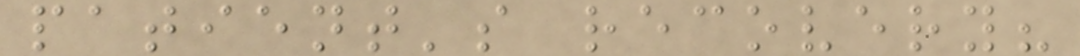patient's recovery?
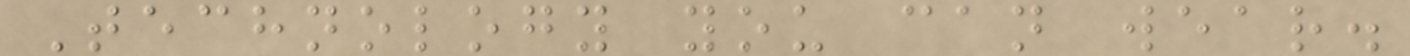Technology you can wear.
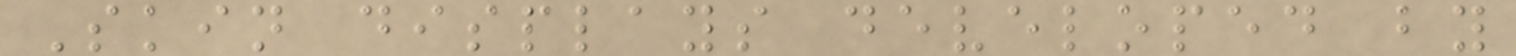Skin displays developed by
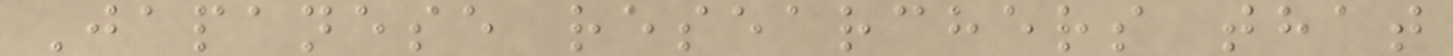Japanese researchers that
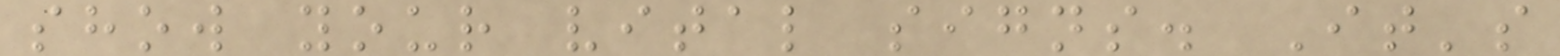show your vital signs. It's
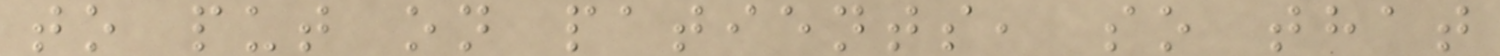to put on patients, so that
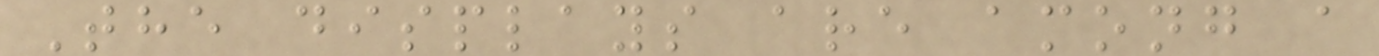The displays are among a
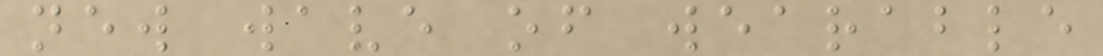new wave of wearable
